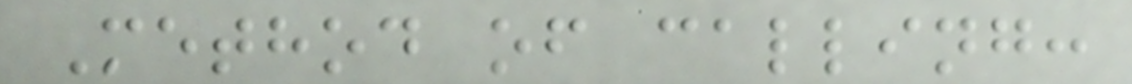Method of calling:
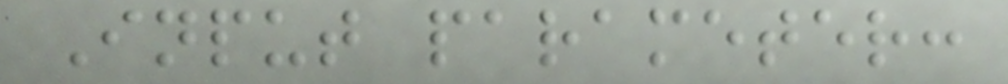Input parameter:
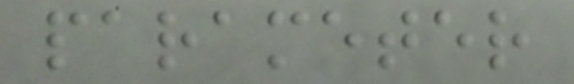parameter
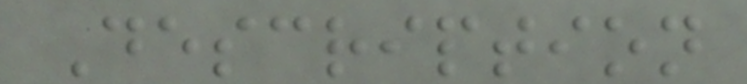Description
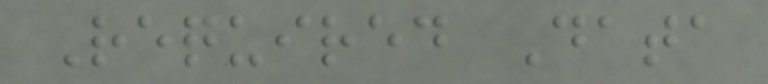Required Data
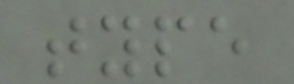type
